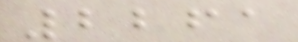2261
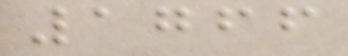1766
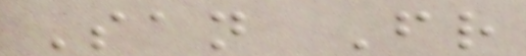San Fr
